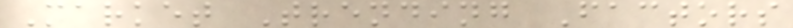Market Trending Factors
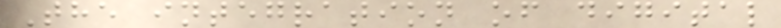The integration of digital
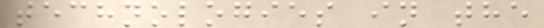technologies in the
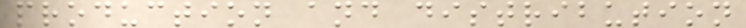production and distribution
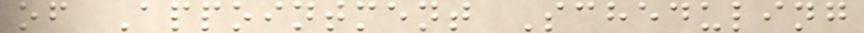of Appointment Scheduling
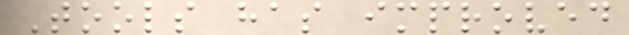Tools has improved
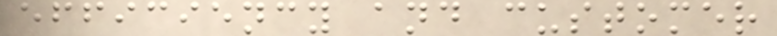efficiency and customer
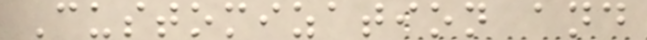Customization and
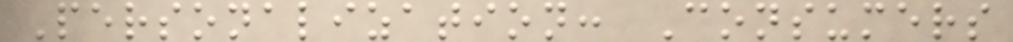Personalization: Consumers
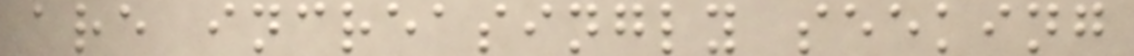are increasingly seeking
